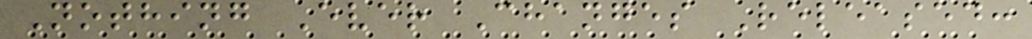Nothing Ever Changes Released:
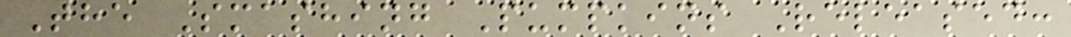The Smashing Pumpkins Released:
